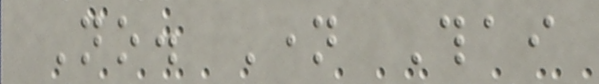No. Name Thai
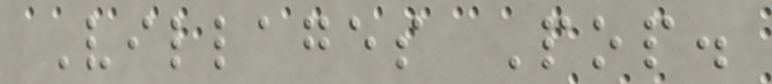Villages Pop.
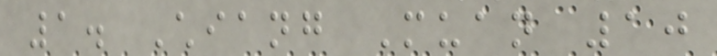1. Chiang Muan 10
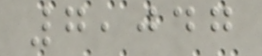7,047
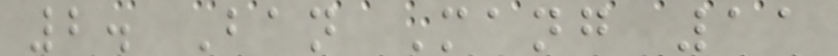2. Ban Mang 11
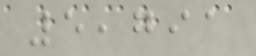5,791
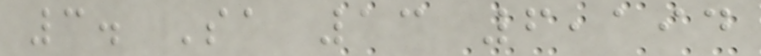3. Sa 13 6,194
